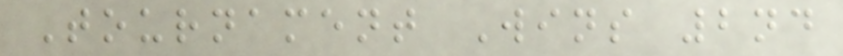Tournament Wins 2nd
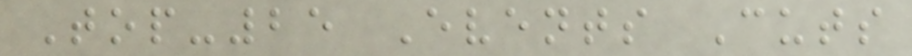Top-25 Events Cuts
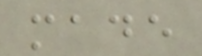made
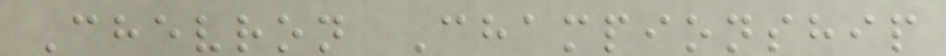Chevron Championship
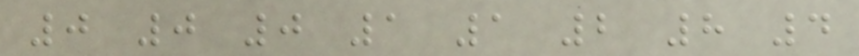0 0 0 1 1 2 8 4
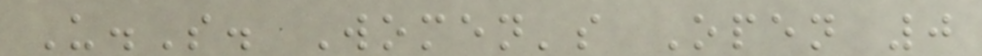U.S. Women's Open 0
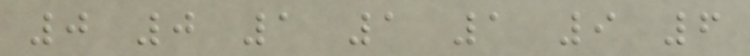0 0 1 1 1 9 6
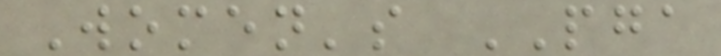Women's PGA
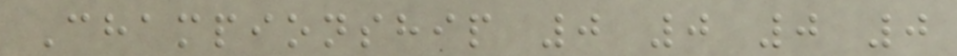Championship 0 0 0 0
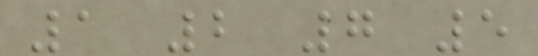1 2 7 5
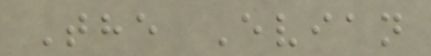The Evian
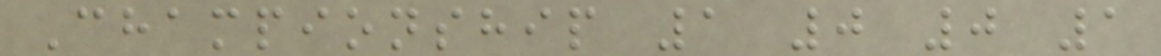Championship 1 0 0 1
